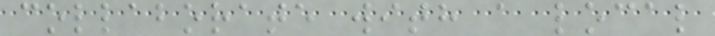collaborate with a local
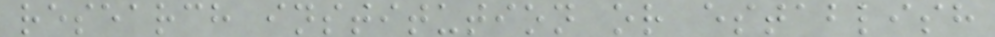research institution or establish
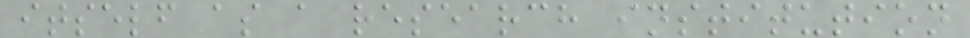itself as a research institution
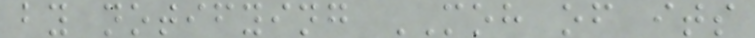by notifying MOH of its
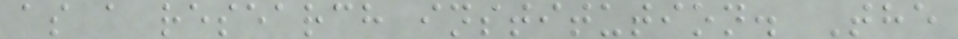as a research institution. The
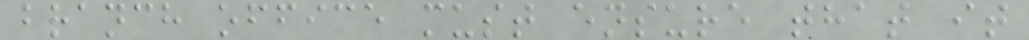branch office must ensure that it
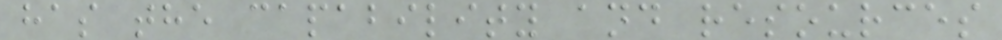has the capability and resources
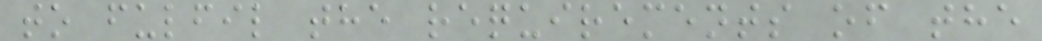to fulfil the requirements of the
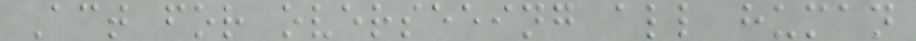Act for overseeing all human
